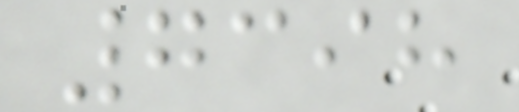7398
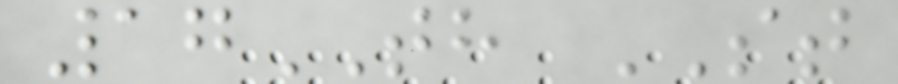17TH ST
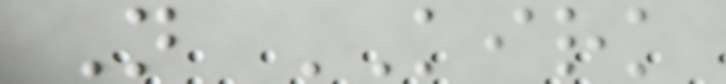N KIRK
